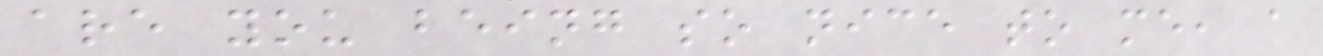are you being so nice to me, a
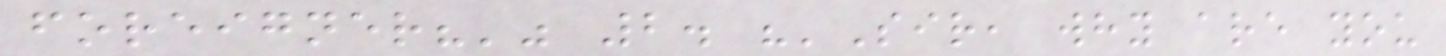foreigner?'" 2. "'Sir, why are you
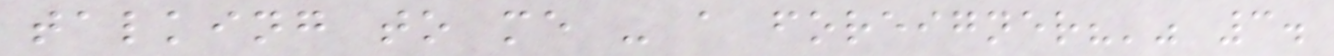talking to me - a foreigner?'" 3.
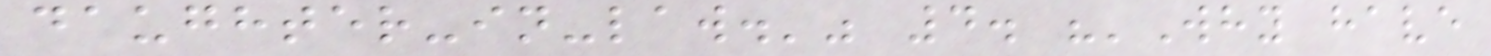daughter-in-law.'" 4. "'Why have
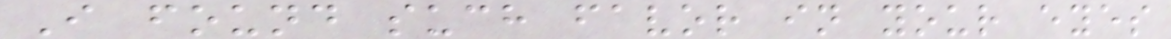I found such favor in your eyes
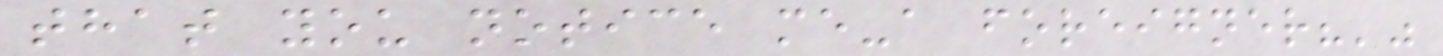that you notice me-a foreigner?'"
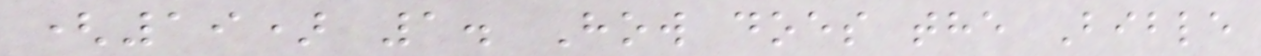(19) 1. How does the Bible
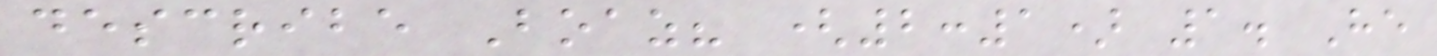describe Boaz? (2:1) 1. He
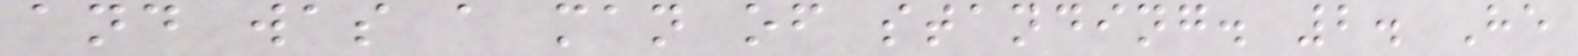and was a man of standing. 2. He
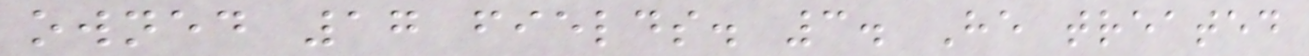owned 17 fields. 3. He treated
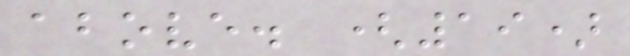above. (19)
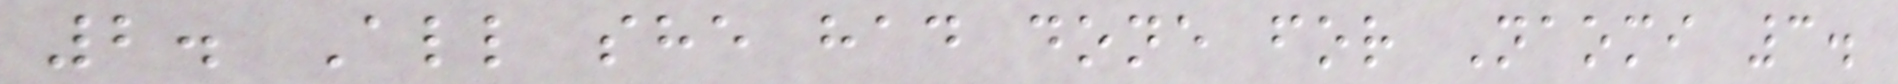2. All she had done for Naomi 3.
